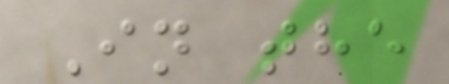In the
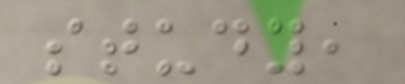study,
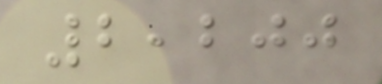2,200
